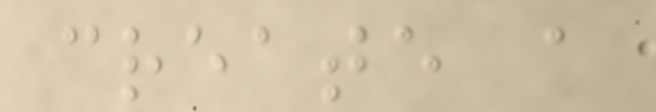create a
